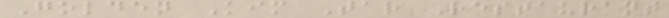Golden Kim Tar Restaurant
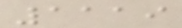1119
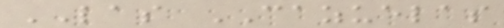LAS CAZUELAS
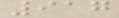917
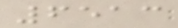6513
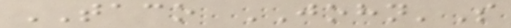TACO JOHN'S
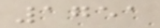1751
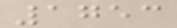1753
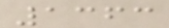1363
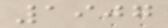1907
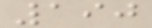190
